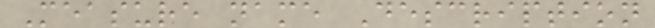Measure name Description
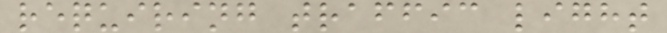requiring traffic light
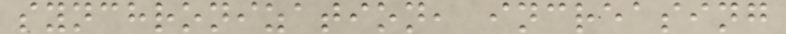synchronization, increasing
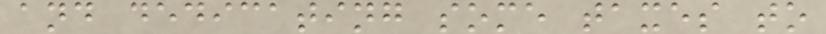and dedicating some taxes to
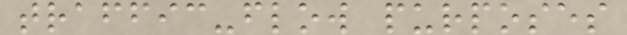traffic-flow purposes
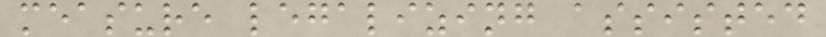measure legalizing assisted
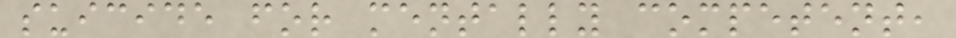suicide for mentally competent,
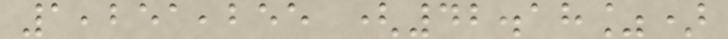1,251,255 (42.18%)
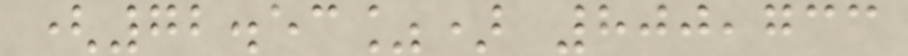(72.53%) 800,733
